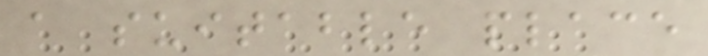a suitable place
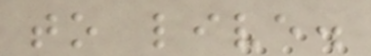to live.
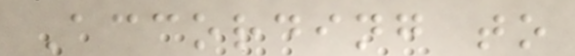According to
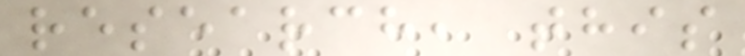research, this
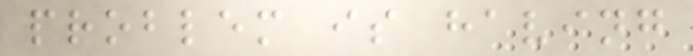problem is having
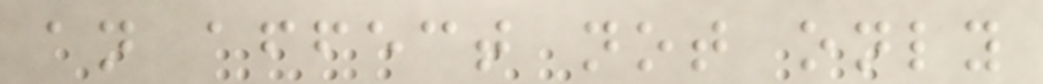an affect not only
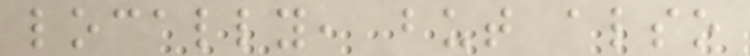locally, but also
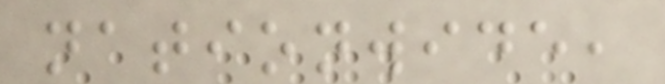nationwide,
